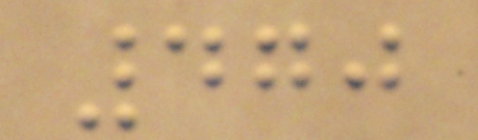470
